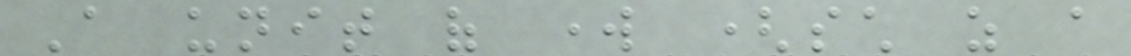A unit of work (such as a
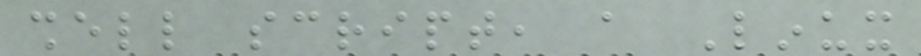shell script, a Linux
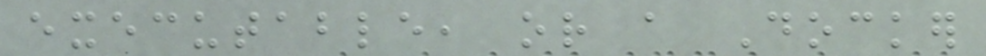executable, or a Docker
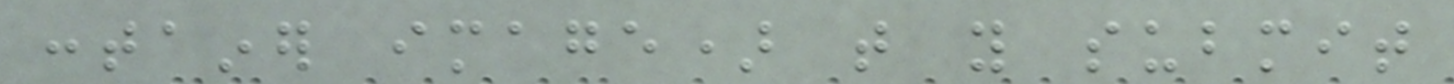container image) that you submit
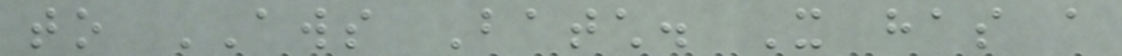to AWS Batch. It has a
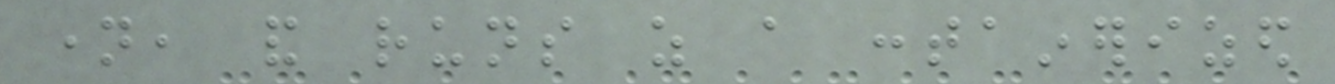name, and runs as a containerized
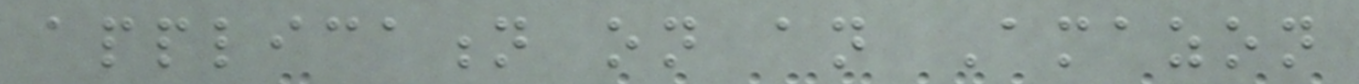application on an Amazon
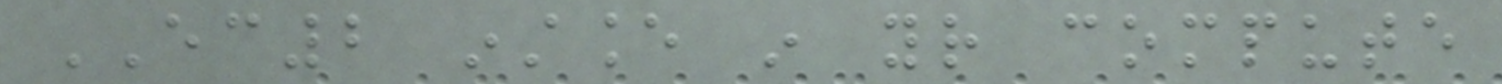EC2 instance in your compute
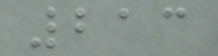213
